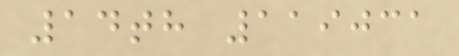14th 119031
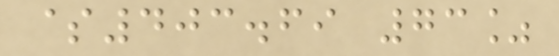$403.69 73%
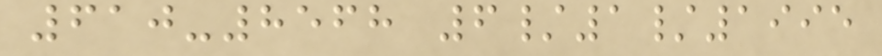610-8568 6/1/1995
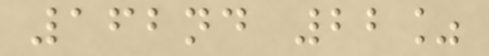162nd 22%
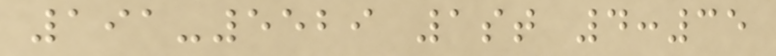191-5529 1st 4:35
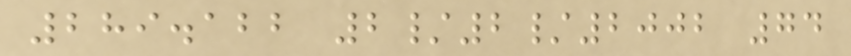289.122 2/2/2002 74
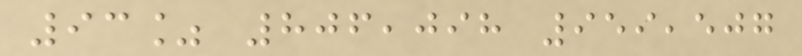93% 806,098 959,507
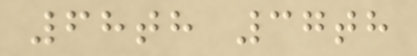68th 37th
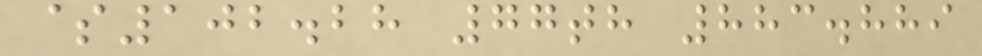$102.28 77th 883.889
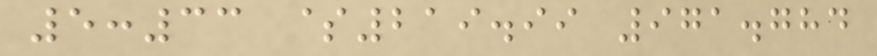5:33 $219.99 971.784
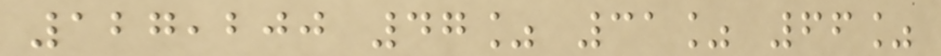127,200 47% 31% 66%
